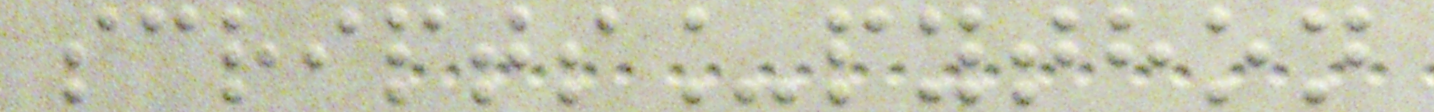scripts_python
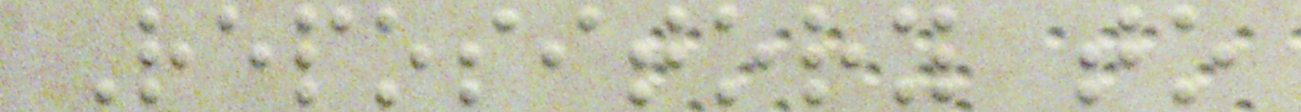Repository to
